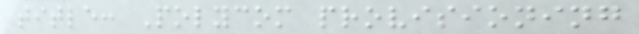title: Polycom provisioning
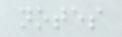notes
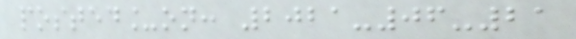posted_on: 2021-06-21
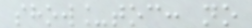show_toc: no
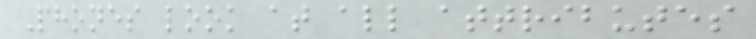Phones look at all attributes
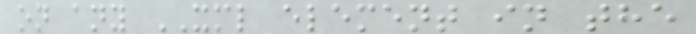on any XML element in the
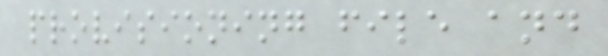provisioning file and
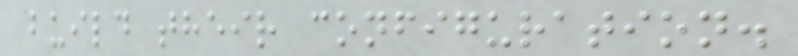build their configuration.
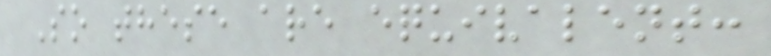So these are equivalent:
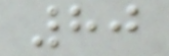80
